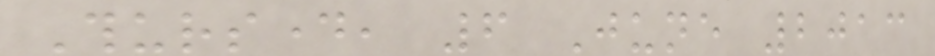Thursday, 6 June 2013
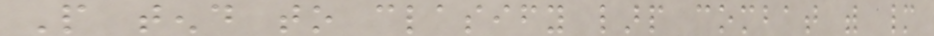People tend to clasify larp combat with many
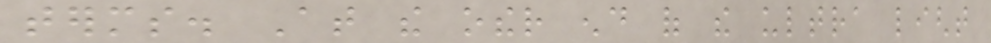terms. At the other end of the ultra light
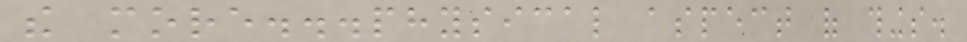the more...physical aspect of things.
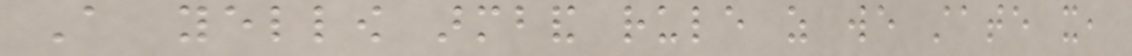A yellow armband rule as we state it,
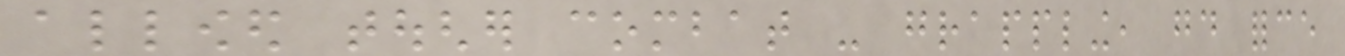allowed tougher combat - grappling, good force
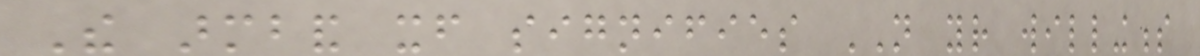The armband itself signifies NOT your willingness
